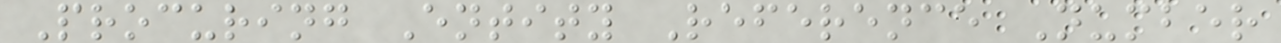Procuring Entity Reference Number
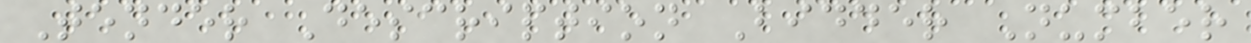Tender Description Bidder Number
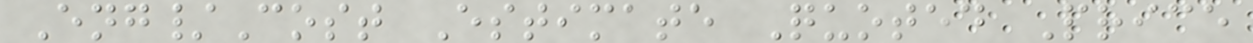Eng/Cost Estimate Quoted Price
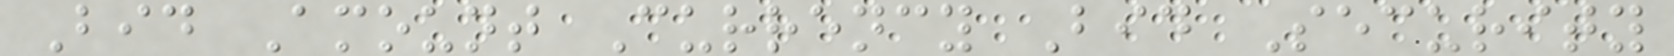Bid Amount Currency Bid Security
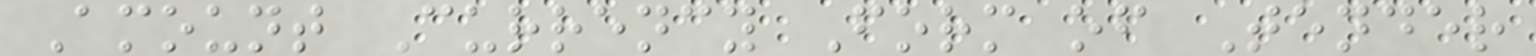Amount Currency Form of Tender
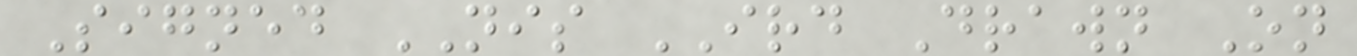Signed NIS IRD Drawn On
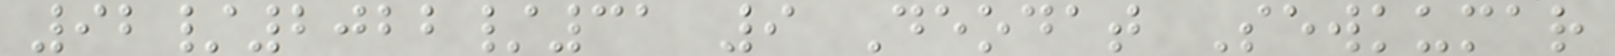92/2022/31 9 Deodat Sewkumar
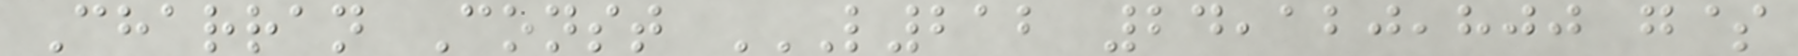Charran Const L212 24,120,800 G$
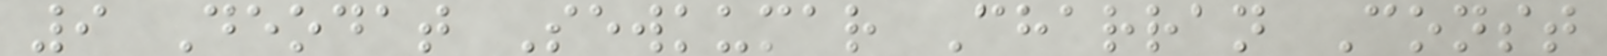9 Deodat Sewkumar Charran Const
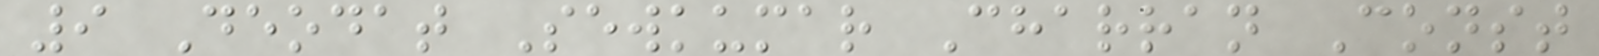9 Deodat Sewkumar Charran Const
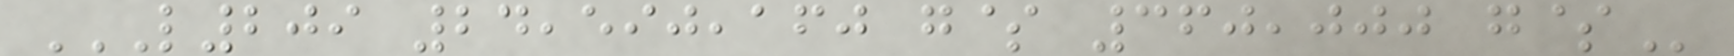L209 24,590,160 G$ 360,000 G$
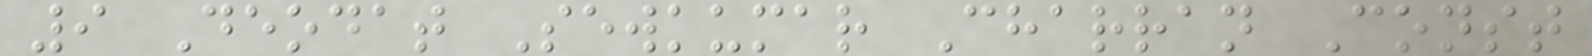9 Deodat Sewkumar Charran Const
